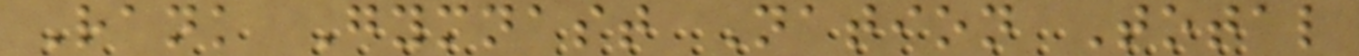Rank Gymnast Nation Total
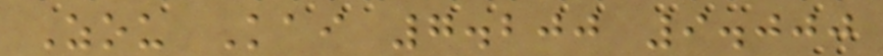Zou Kai 7.200 9.000
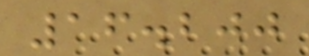16.200
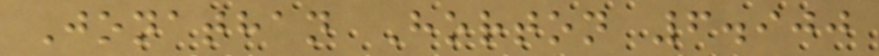Jonathan Horton 6.900
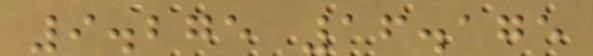9.275 16.175
